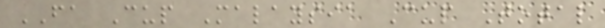FA Cup Malaysia Cup Total
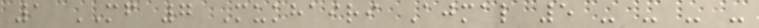1 MF 7 Mukhairi Ajmal 5 - - - -
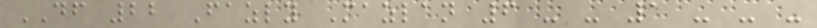DF 22 Fazly Mazlan 6 - - 1 - - -
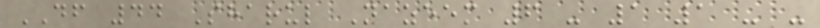DF 44 Sharul Nazeem 6 - 1 1 - -
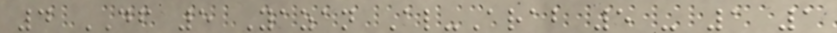4 DF 5 Yazan Al-Arab 5 - 1 1
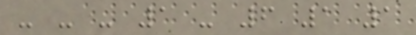- - - 1 - 6 1 1
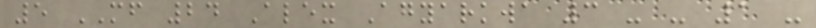5 MF 24 Alex Agyarkwa 3 - - 1 -
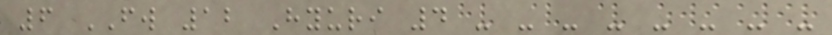6 FW 12 Hyuri 4 - - - - - - - -
